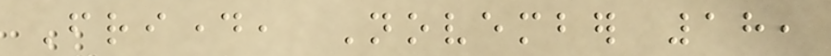Friday, November 18,
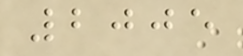2005
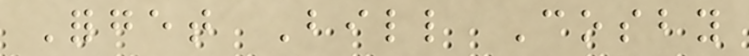Forget Bill Cosby
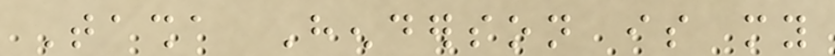Tasha Henderson is my
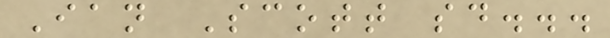Ian Scott said...
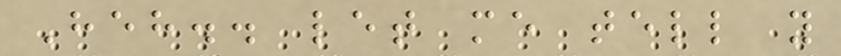Heh.. let me tell you
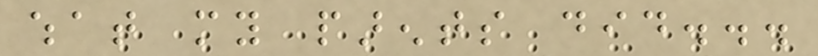what my parents did...
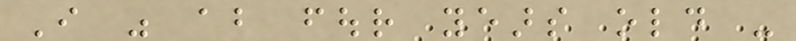I was about four years old -
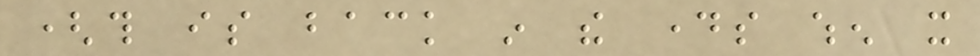(this is back in the days when it
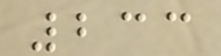233
